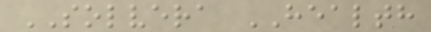SOLVERA HEALTH
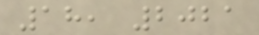18, 2021
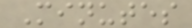Minutes
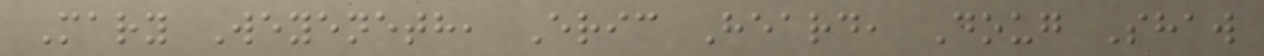Mary Weyeneth, Eric Heard, Doug Shaw
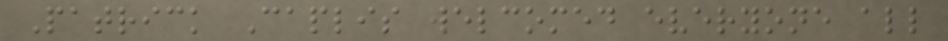Patrick Caplis welcomed everyone all
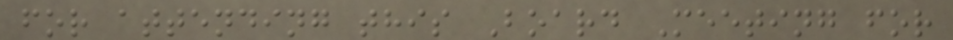for attending this Board Meeting for
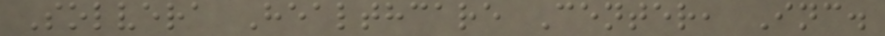Solvera Healthcare Center, Inc.
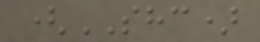(SHC)
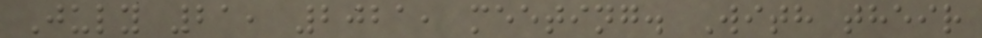July 21, 2021, meeting. With their
